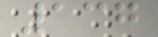137
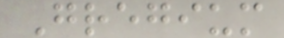Gregium
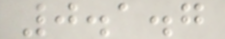0.1.7
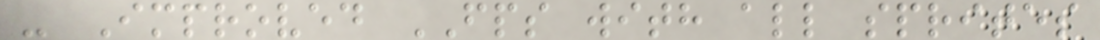- Improved FPS with all sprites
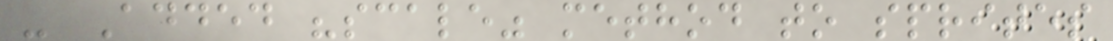- Added "scale" method to sprites
